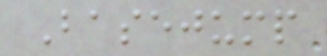Basejump
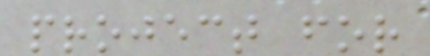project for
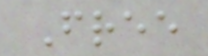Free
